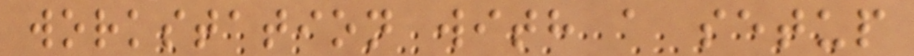workstation with a setup
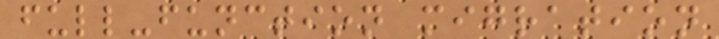full-function migration
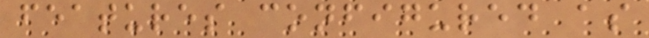features configured as
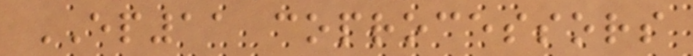EP11 coprocessors
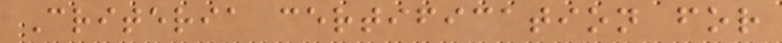Criteria certification for
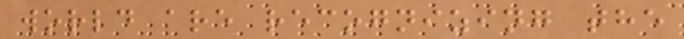world are recognizing the
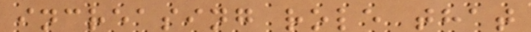increasing role that
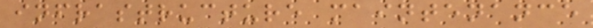infrastructure maintenance
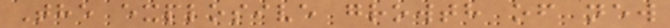The explosive growth of new
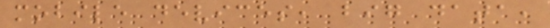mobile devices, big data,
